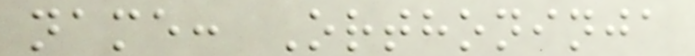name: Orthoninja
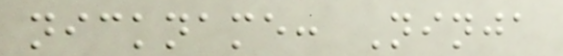nickname: Ninja
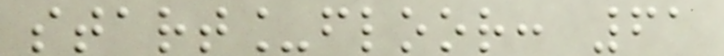start_floor: 61
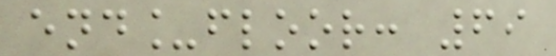end_floor: 69
